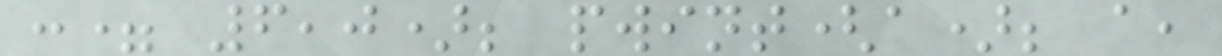:= 6,0); pwint(a); a,
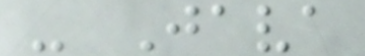- Java
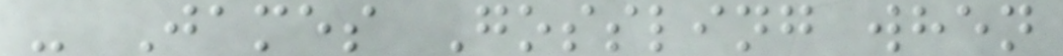- James Gossling when
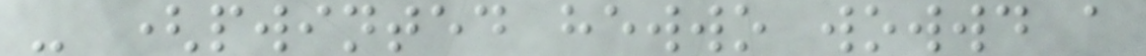- (pwinted hewwo wowwd a
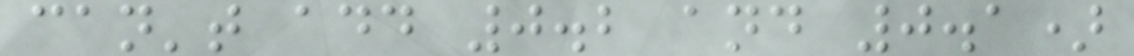can't add 0.2 and 0.1)
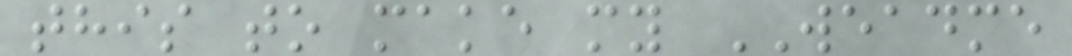this to make my WEADME
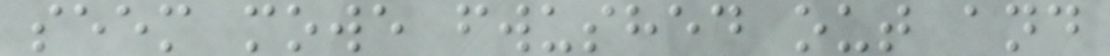seem mowe fwushed out and
